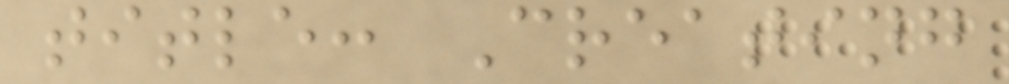title: Creating
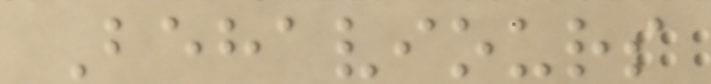Behaviours
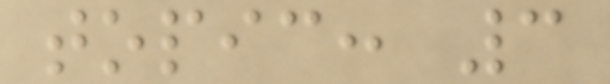topic: 3
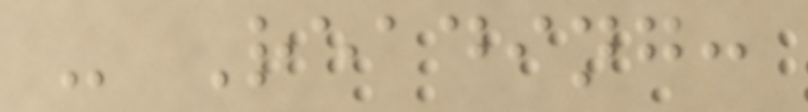- Reading:
